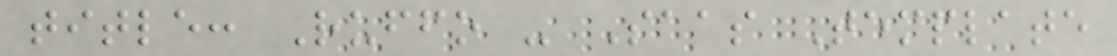title: Ruffo - Saas Template
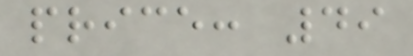price: 49
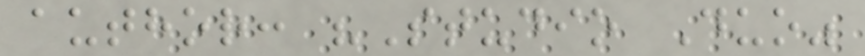author: "Studio Duo"
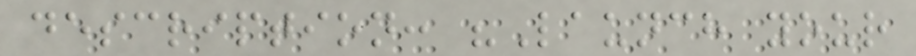description: "Launch your
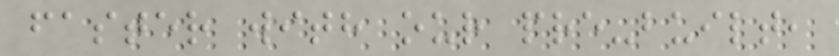faster with our pre-built,
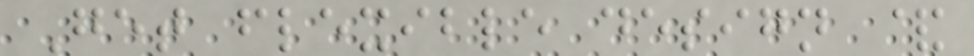Get flexible design &
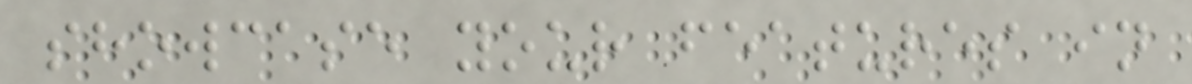showcase your features in
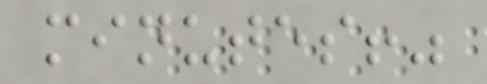minutes!"
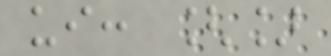ui: []
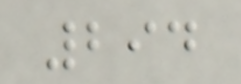294
